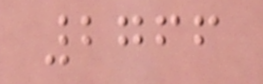2766
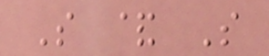S & S
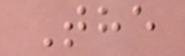The
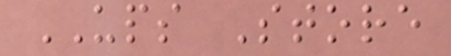UPS Store
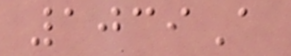1039A
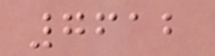7612
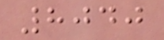8040
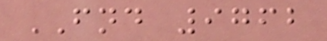FND 9762
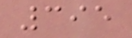395
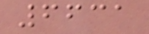6631
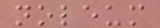noleum
